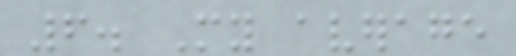6. My average
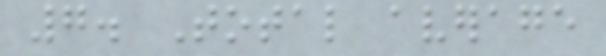7. Total average
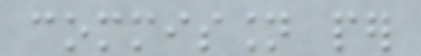commission per
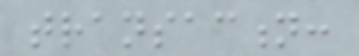transaction:
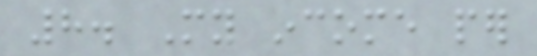8. My income per
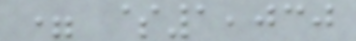= $1,030
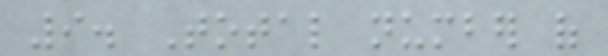9. Total number of
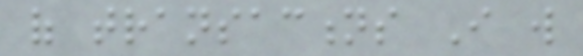of transactions I will
